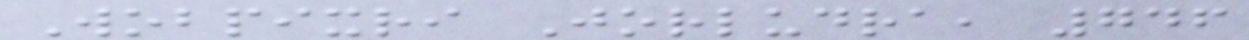Wobpixri Jorludra, 746
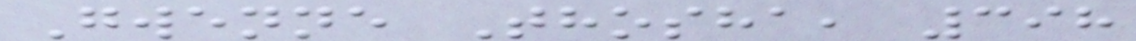Gwenne Thosha, 398
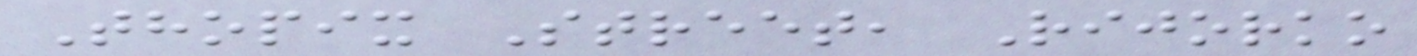Thopix Street, Rijorko
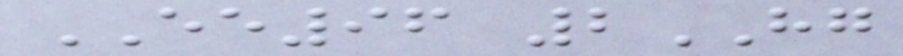EE96 2HG
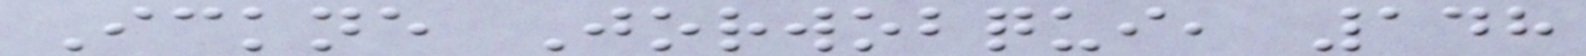Ickne Jorwobqui, 148
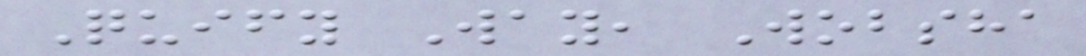Quify Way, Wobsha
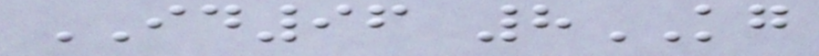ID96 8KG
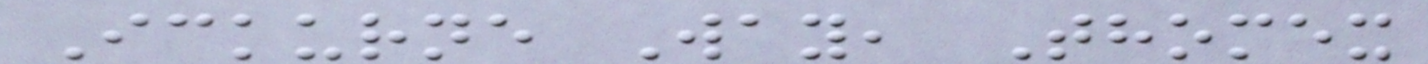Ickurne Way, Thomex
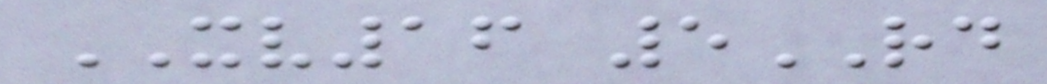XV16 5RD
